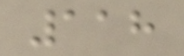118
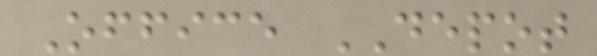Office DEPOT
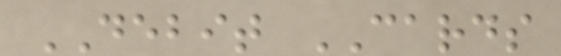DEBIT CARDS
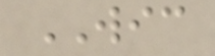WIC
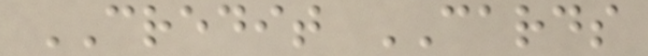CREDIT CARDS
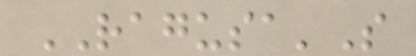RAGUSA'S
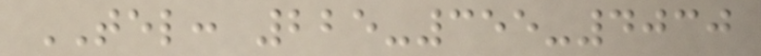TEL: 225-355-4030
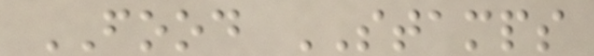FOOD STAMPS
